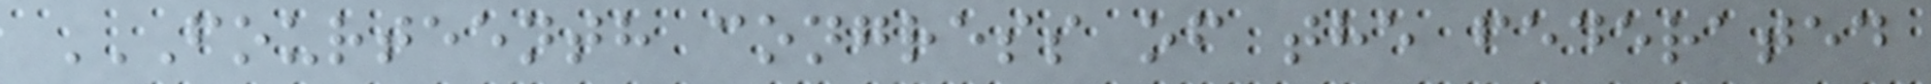FOURTEENTH CONGRESS OF THE FEDERATED
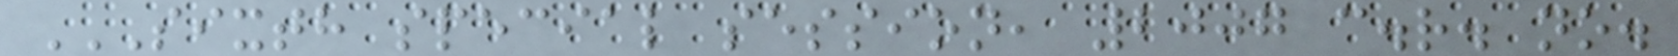SIXTH SPECIAL SESSION, 2007 C.R. NO.
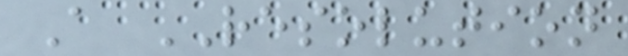A RESOLUTION
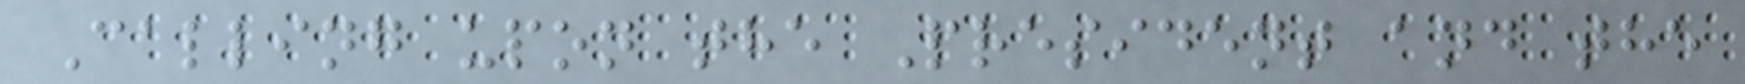Calling upon the President and the
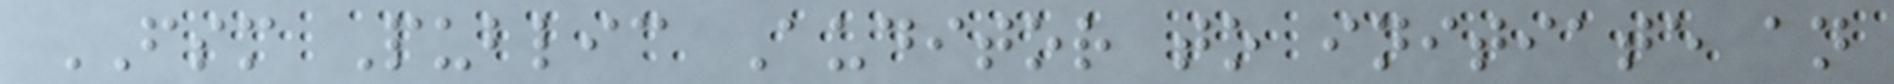FSM Public Auditor to initiate an
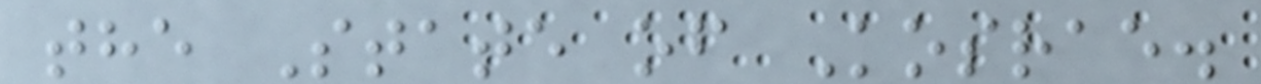the State of Kosrae.
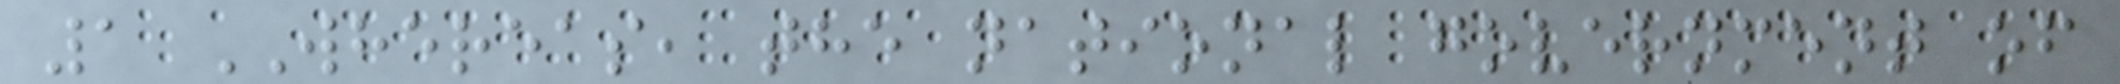1 WHEREAS, the national government of
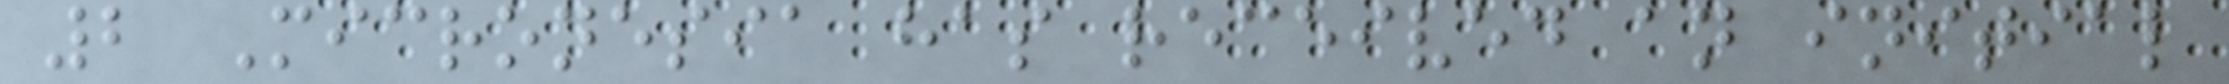2 Micronesia has received an initial
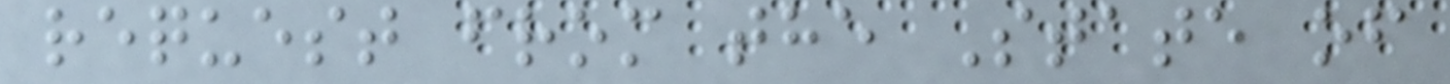request from the State of
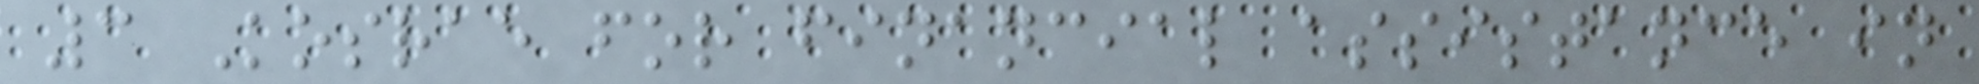3 Kosrae for financial assistance in
